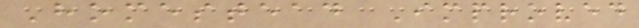Homestead Improved
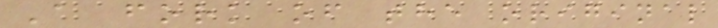A fork of the original
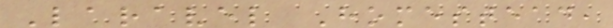Laravel Homestead,
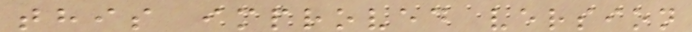this improved version
